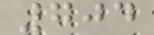704
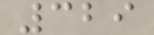329
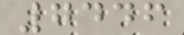7446
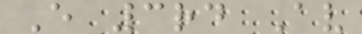E 3rd Av
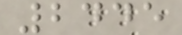2445
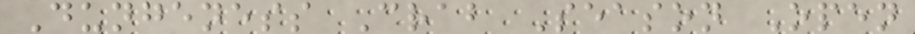Dungeness Crab Season Open
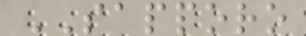SAPPORO
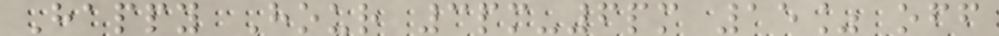Happy Hour 3pm-6pm 15% off
